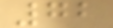72
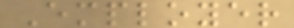Employer
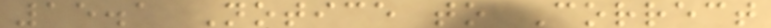15.1 Notice to Correct
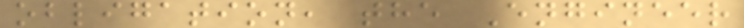obligation, the Engineer
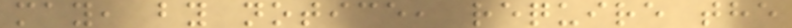may, by notice, require the
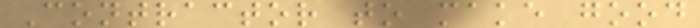Contractor to make good
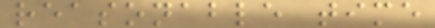reasonable time
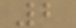2
